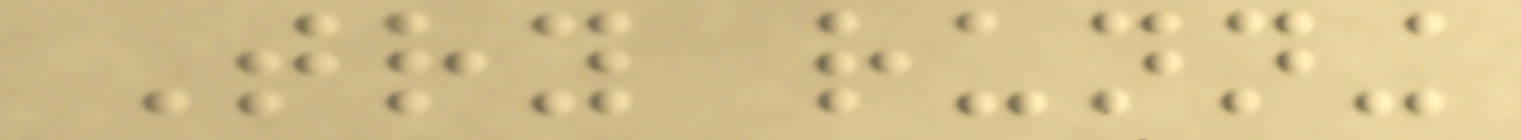Try running
